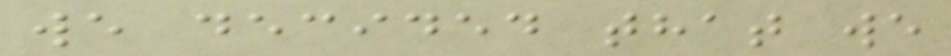we decided that we
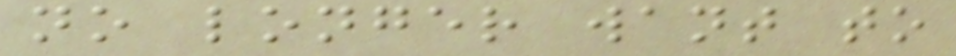no longer want to
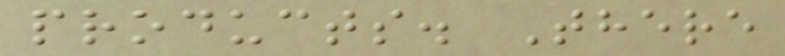products. There
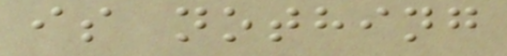is nothing
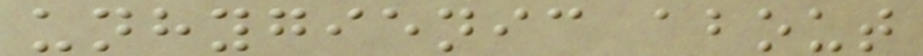unhygienic about
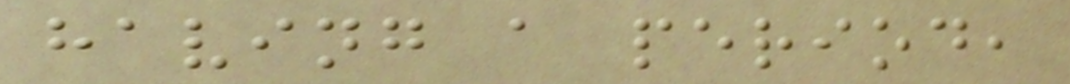having a period,
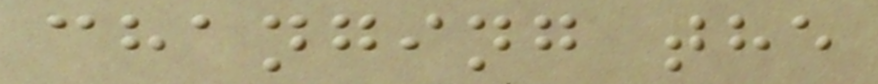changing the
